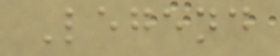Legend
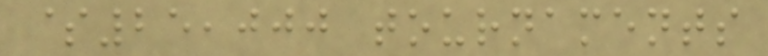$25,000 tournaments
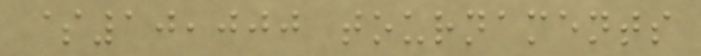$10,000 tournaments
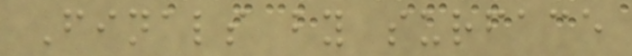Finals by surface
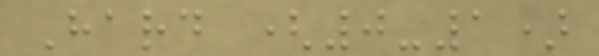Hard (0-1)
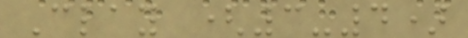Clay (3-4)
